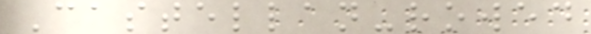Castellan-rowed
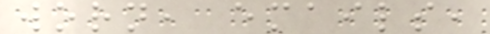worn, emails,
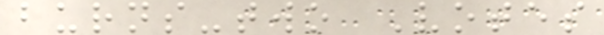burns-two Votes
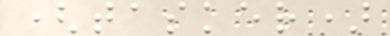(tasker)
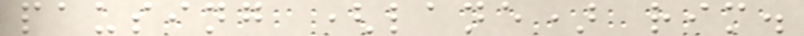pausing (lane) rim.
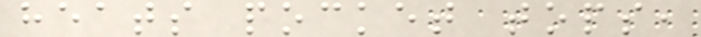heats pocket tops,
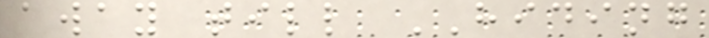away till HIDING
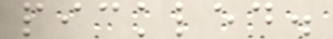pickled.
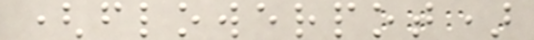(flowerpot)
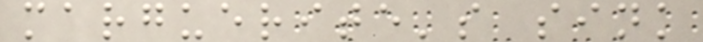marguerite's sink
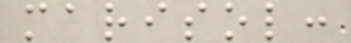marisol:
